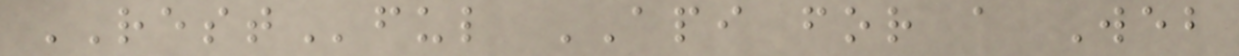RESTful API for a Web
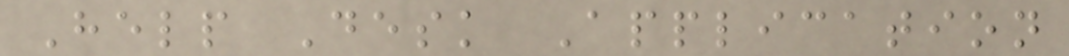Help Desk Application
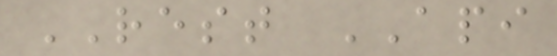REST API
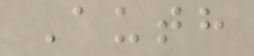Auth
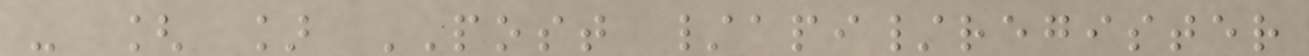- [ ] POST /api/register
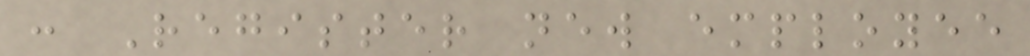: Register new employee
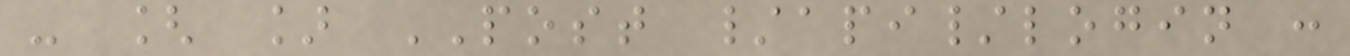- [ ] POST /api/login :
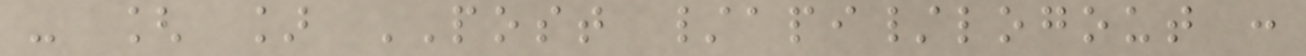- [ ] POST /api/logout :
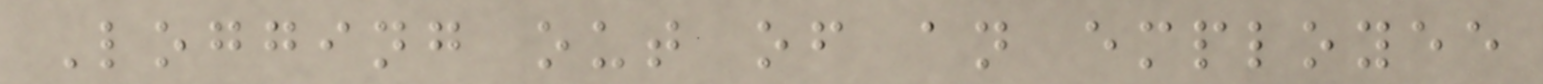Logging out of an employee
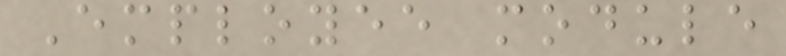Employee module
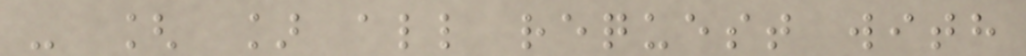- [ ] all request with
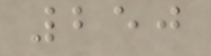250
